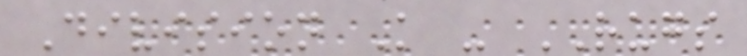Division K - RUGS
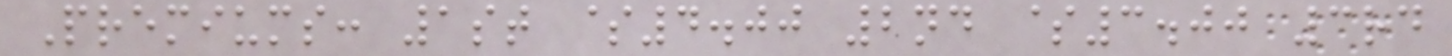Premiums: 1st $4.00 2nd $3.00 3rd
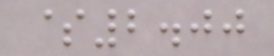$2.00
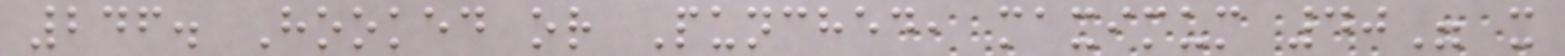246. Hooked or Punched, maximum 40" x
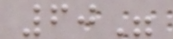60"
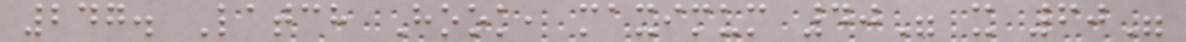247. Latch Hook, maximum 40" x 60"
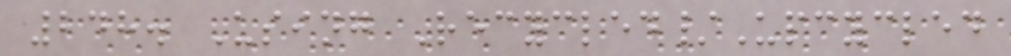248. Using Recycled/Upcycled
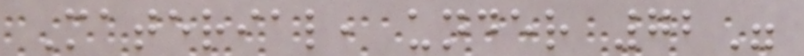Material, under 72"
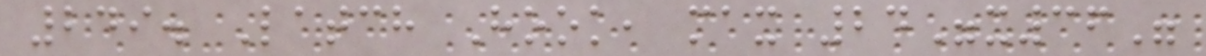249. Latch Hook, max 24"x36"
